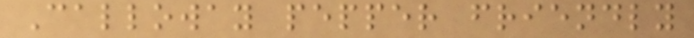Calloway pepper friendly
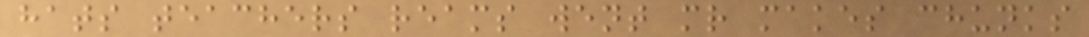hats teachers reams went mr makes chunks
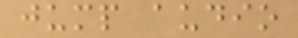jump audio
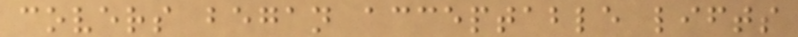covers began acceptable lifts
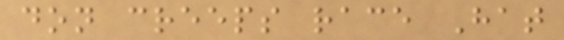don creeps race Hat
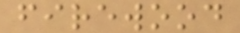firewood
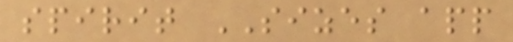spirit SIZES app
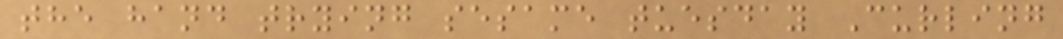the hand trying sesame tuesday Curling
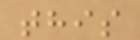this
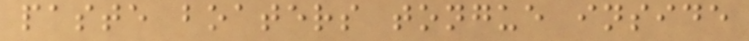paste boaters tongue inside
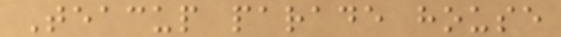Teacup parade house
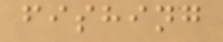fishing
